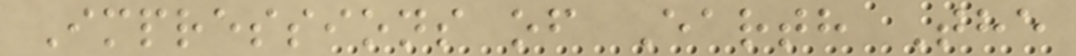Impressions of Earth The
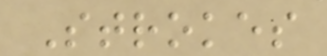Strokes
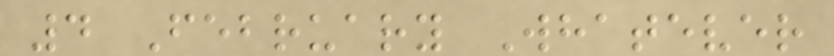4 February Whatever
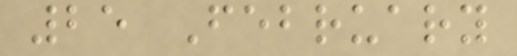25 February
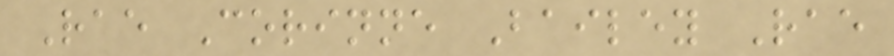Rae Corinne Bailey Rae
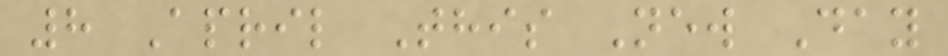8 April This New Day
